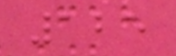125
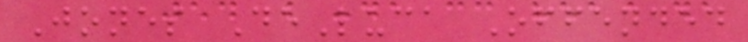Jones DeLuca Offended
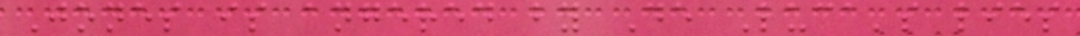Jones is angered by De Luca's lies
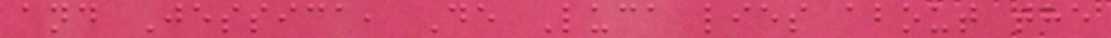and Jessica, De Luca lies about the
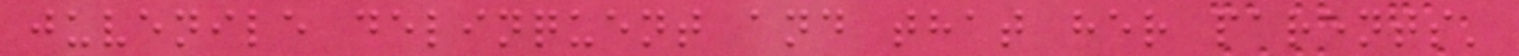juvenile delinquent and that her parents'
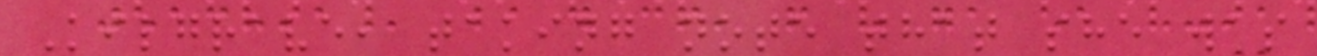Kilgrave, taking note that she was
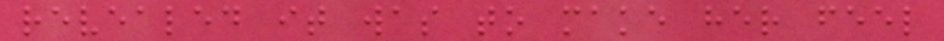revealed it was to make her feel
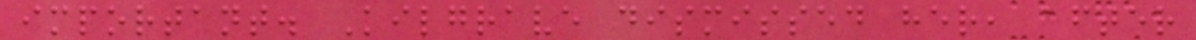important. Kilgrave dismissed her, after
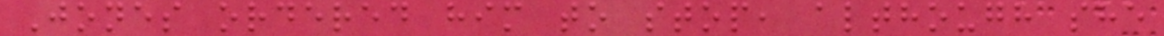Jones ordered him to stop, although she
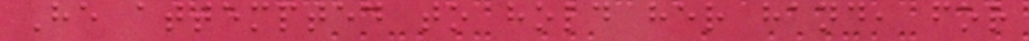He attempted to hold her hand, for
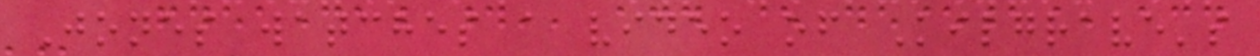Jones watches a video of Kilgrave's
